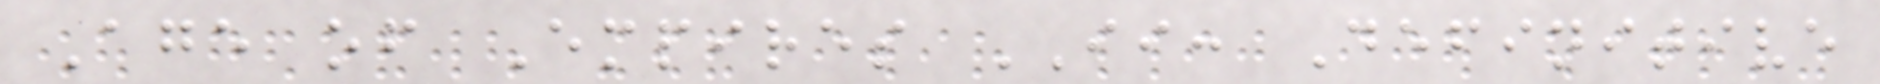Age of Empires II: Definitive
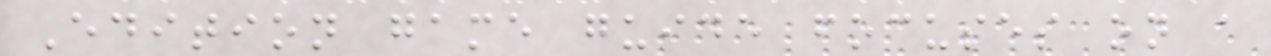Edition game guide focuses on a
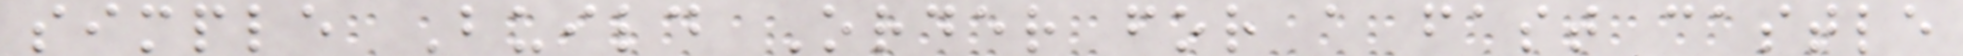simple Build Order for a fast castle
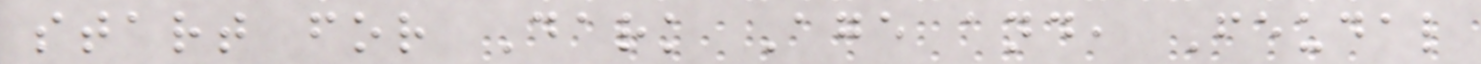start for Dark Age and, Feudal
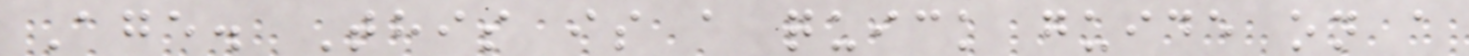Age. This is a quick guide on a
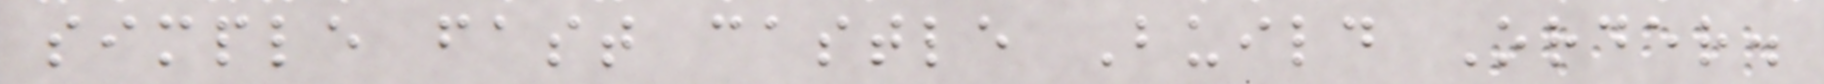simple fast castle Build Order.
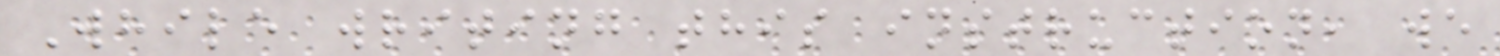While writing this instruction, we
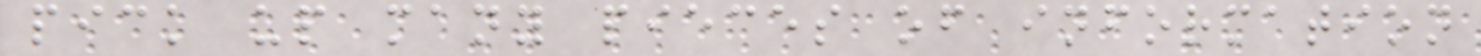pick up many pieces of information
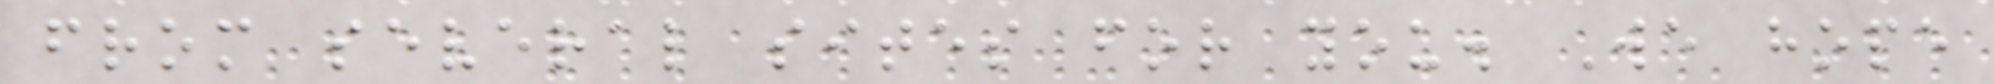from several sites for you. We hope
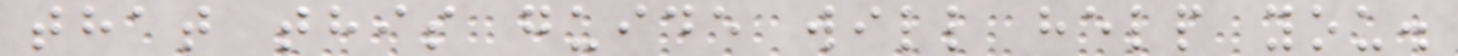that this guide will help you.
